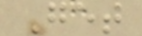Get
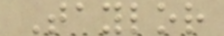Taylor
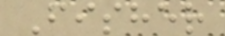Fisher
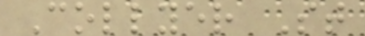Collyer St
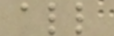all
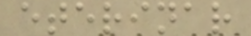eterinar
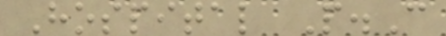Hospital P.C
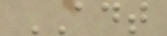ADT
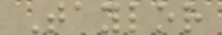Taylor
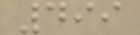499
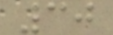30
